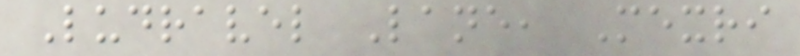Ludravel Lane, Mexri
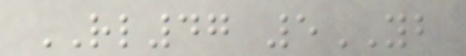RL47 5YB
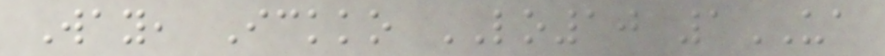Way, Ickko LO10 1UA
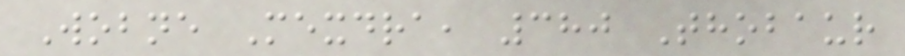Wobne Mexdra, 380 Thobaur
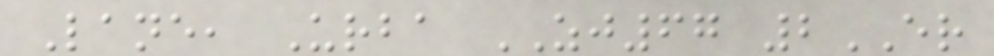Lane, Urba ZJ67 2ER
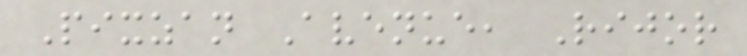Pixzan Avenue, Rijor
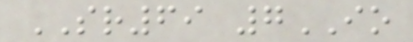SR69 7IO
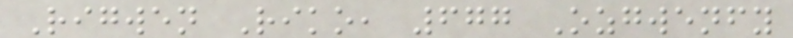Rigwen Riko, 677 Ozgwenfy
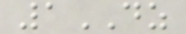1DZ
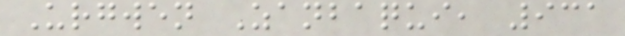Urgwen Zanbaqui, 931
